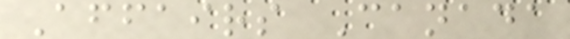Affairs Canada
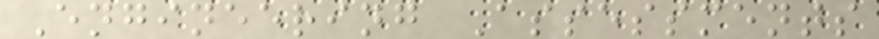Engineering Assessments
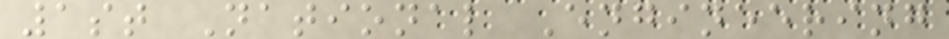1st National Engineering
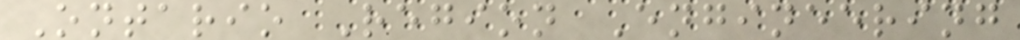Ontario Region Engineering
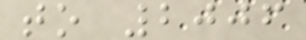to 2006
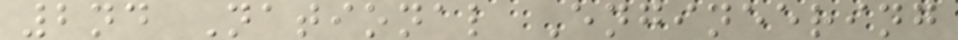2nd National Engineering
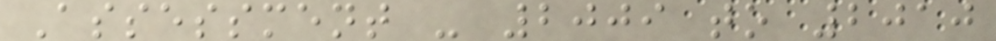Assessment - 2009 to 2010
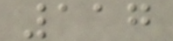117
